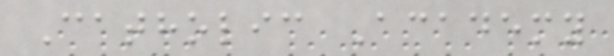Catholic Academy
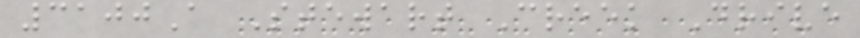3100A Stewart Creek Drive
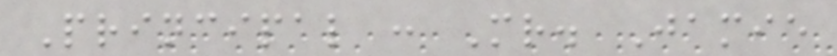Principal : Mr. Jamie
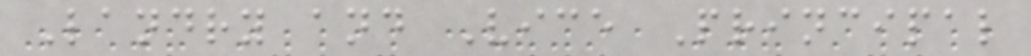Landry and Vice Principal
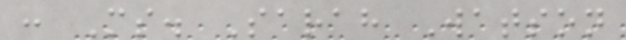: Ms. Sarah Watson
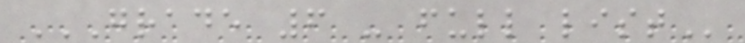GRADE 6 - FULL LIST
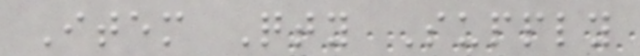Item Qty Supply
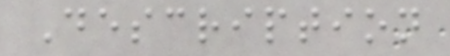Description
